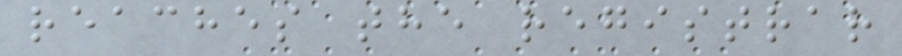reaches the registrar
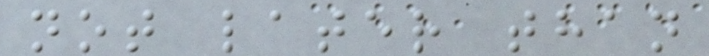not later than
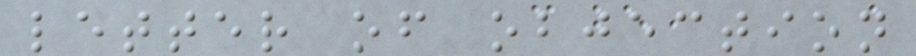letter of objection
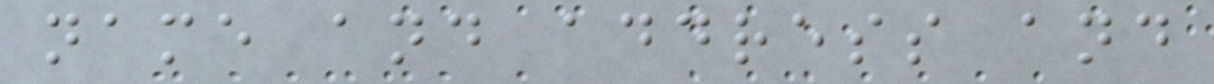name and address and
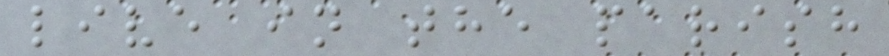live in the parish
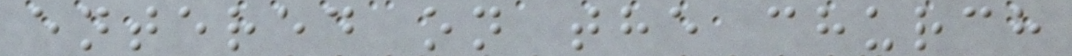entered on the church
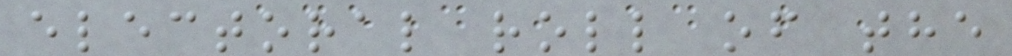electoral roll of the
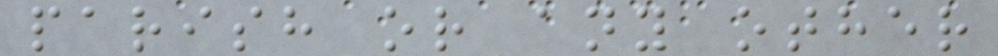parish or any other
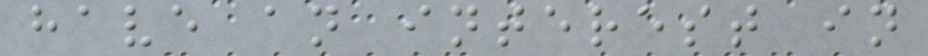have an interest in
